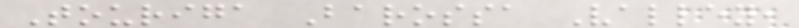Touriga Barossa Valley,
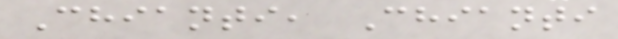Chianti, Chianti
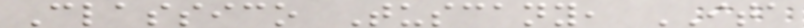Classico Tuscany, ITA
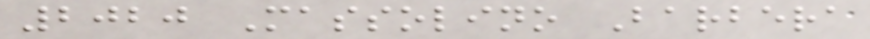2020 Massolino Barbera
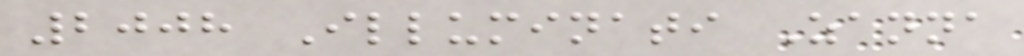2008 Illuminati Zanna
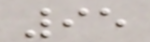95
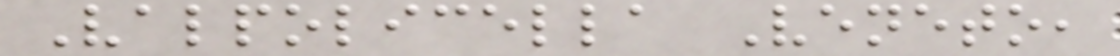Valpolicella Veneto,
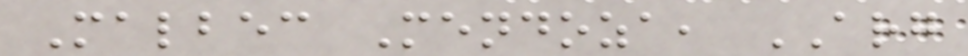Malbec Mendoza, ARG
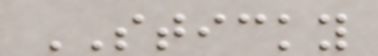STICKY
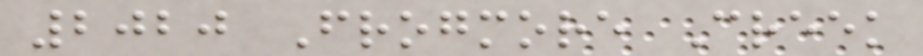2020 Frogmore Creek
